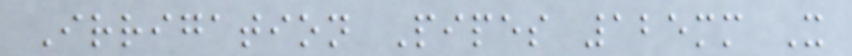Irrigation Pipes 125mm X
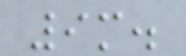9m.
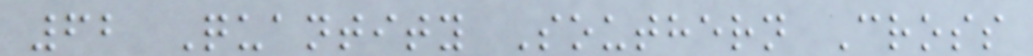62 Quantity Southern Cross
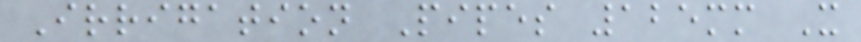Irrigation Pipes 125mm X
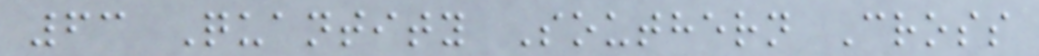63 Quantity Southern Cross
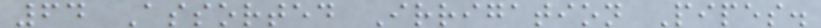64 Assorted Irrigation Pipes.
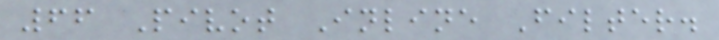66 Pivot Inline Filter.
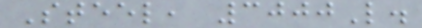Steel, 3000L.
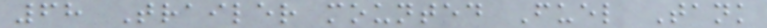68 Trailer mounted Fuel Tank
